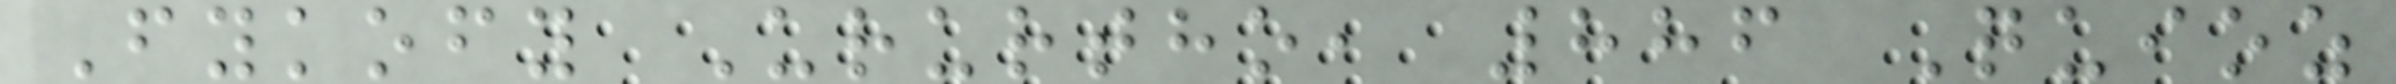Fykofy Ururtho, 886 Quioz
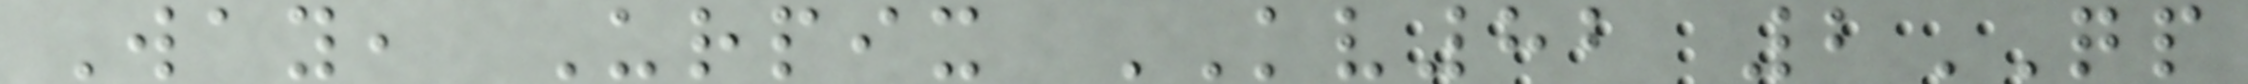Way, Urpix KV82 2QP
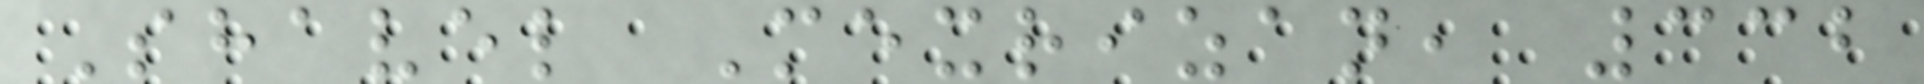Shavel Mexrizan, 332
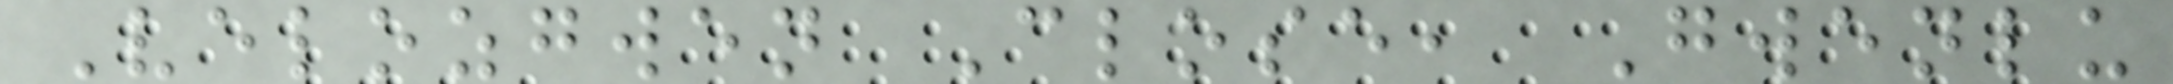Velozgwen Close, Gwenlu
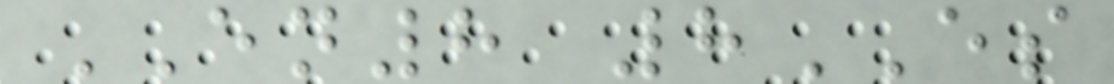EN8 8ES
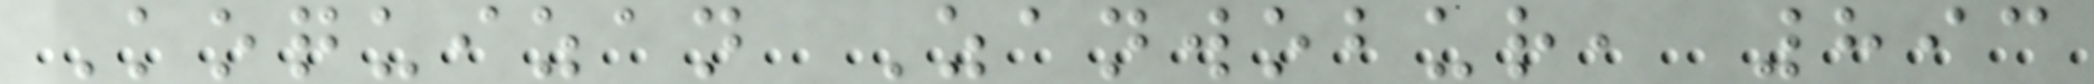Koquizan Zanwobur, 893
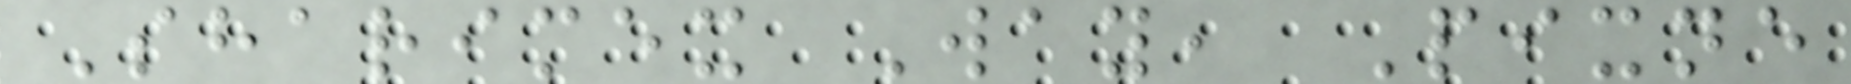Sharimex Way, Pixne
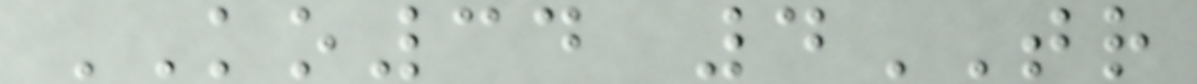KO34 4TR
